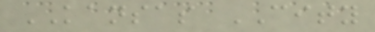KANSAS CITY
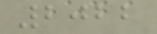2022
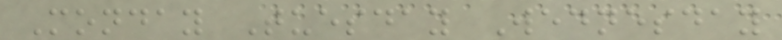Monday Tuesday Wednesday
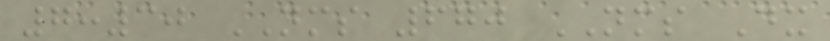7:30 NMS 670 NMS Dx
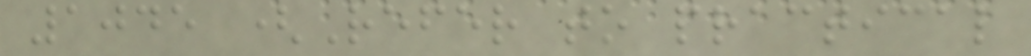1045 (Refer to practical
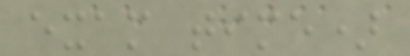exam time)
